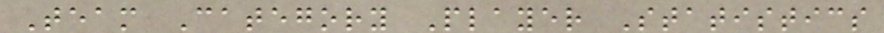Team Category Player Statistics
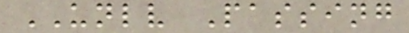UNLV Passing
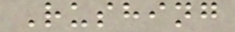Rushing
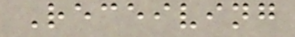Receiving
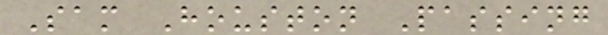Sam Houston Passing
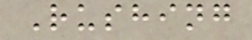Rushing
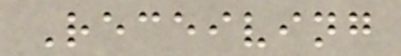Receiving
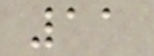11
